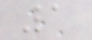1
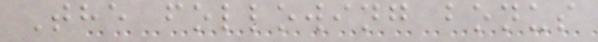The following bonus
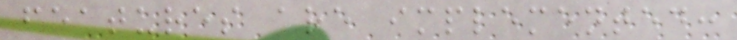features are implemented:
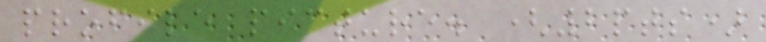profile picture. (2pts)
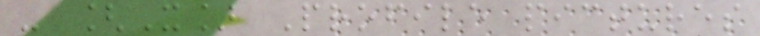- [X] Profile pictures
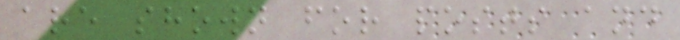are shown for posts and
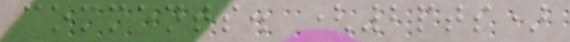comments. (2pts)
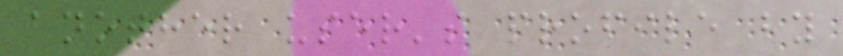another user's profile by
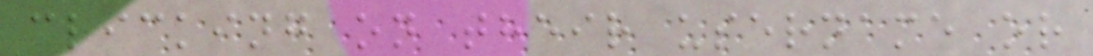clicking on their username or
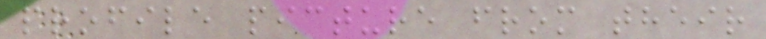profile picture from their
